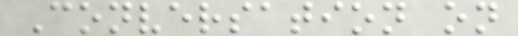Conversation on
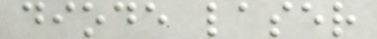diode laser
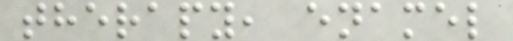therapy, enamel
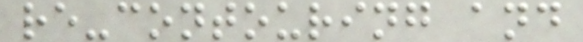re-contouring and
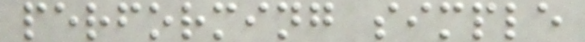performing simple
